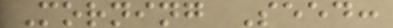Morning Seed:
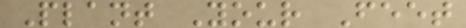Plant Your Feet
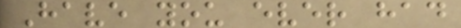Have you ever had
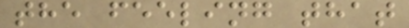the feeling that
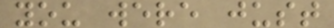you were just
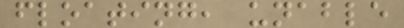floating, unable
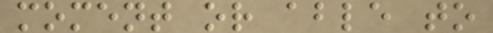moment or able to
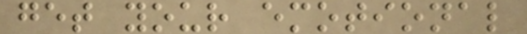get your emotional
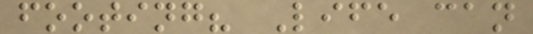footing? Life can
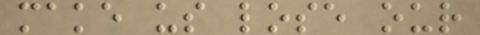make us lose our
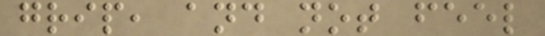grip, and not feel
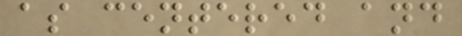as centered and
